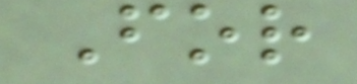For
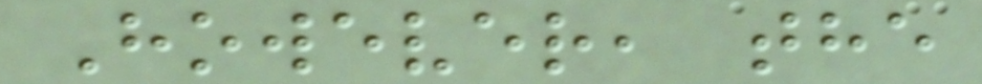However, the
